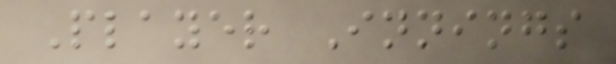Player Innings
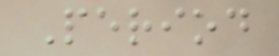Period
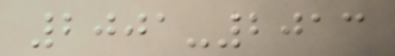2001-2013
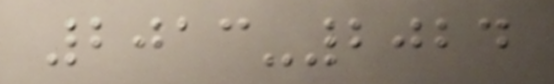2013-2024
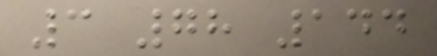3 78 144
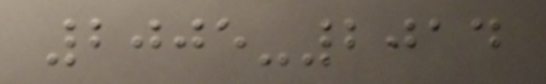2005-2014
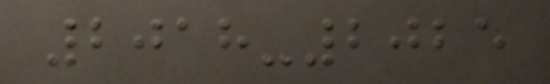2018-2025
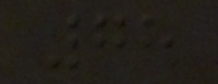78
